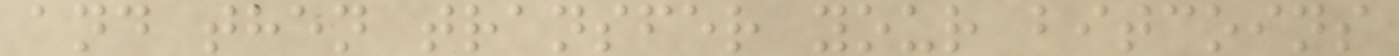and then transfer your bitcoins
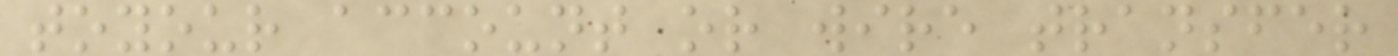toyour account or wire transfer
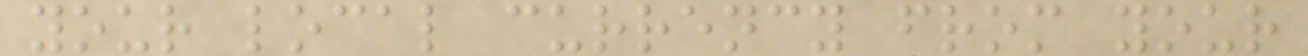your local currency from your
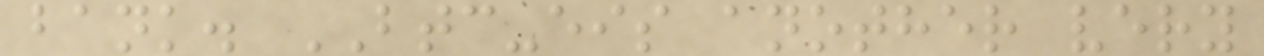bank. BTC-eis another very
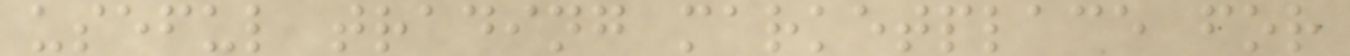useful trading marketplace for
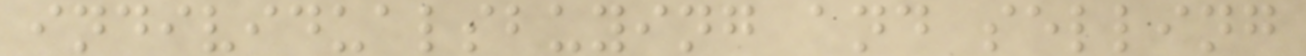individualsbuying and selling
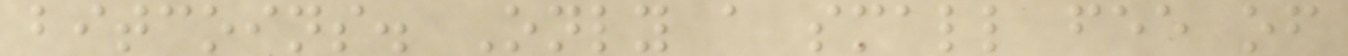bitcoins. Only a small fee of
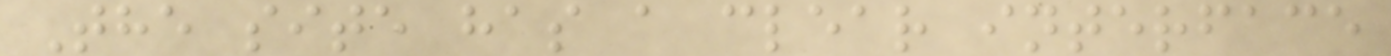The site has a clear interface
